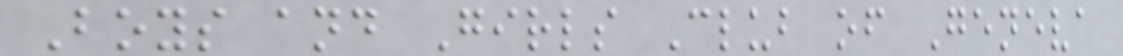Boys and Girls Club of Geneva
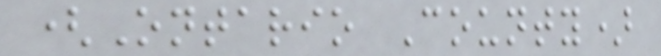(Ontario County)
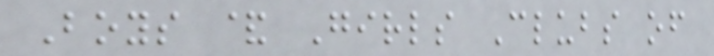Boys & Girls Clubs of
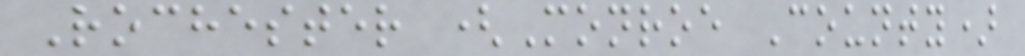Rochester (Monroe County)
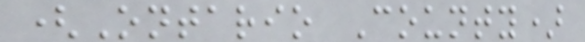(Ontario County)
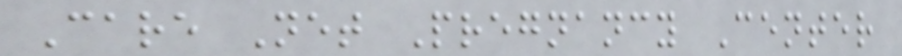Care Net Pregnancy Center
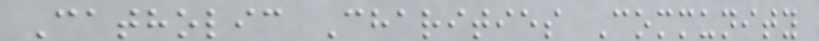Catholic Charities Community
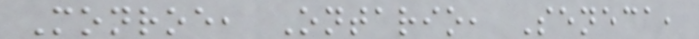Monroe, Ontario, Seneca,
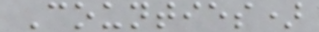Counties)
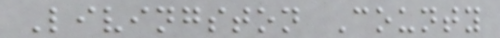Livingston County
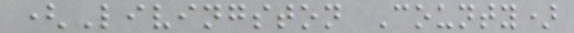(Livingston County)
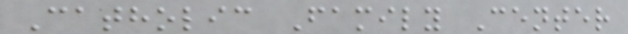Catholic Family Center
